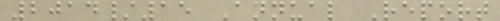2014/15 Annual Report
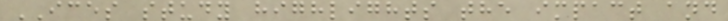ICES study highlights the impact and
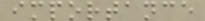importance
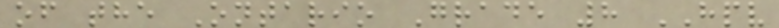of the Ontario Grade 8 HPV
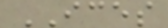ICES
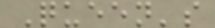Queen's
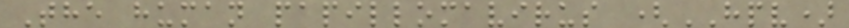The human papillomavirus (HPV)
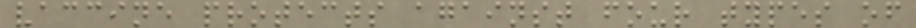vaccine protects against four types of
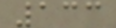133
